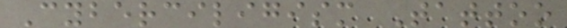Cyberciligism Tattoo
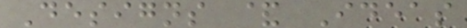Designs & Ideas
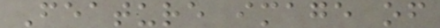Feature image of
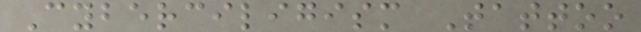Cyberciligism Tattoo
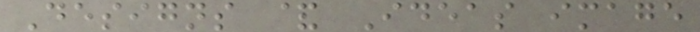Designs & Ideas image
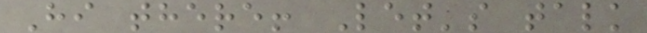Hi there! Let's talk
